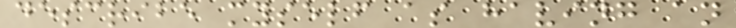describe myself as having an
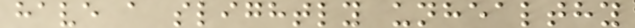have a slightly unhealthy
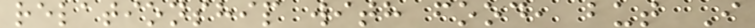relationship with food, but I
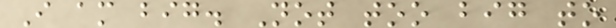I am big. Not too big to
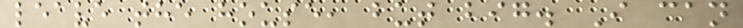leave the house, but big. I can
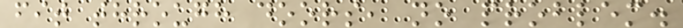fit through doors, no problem.
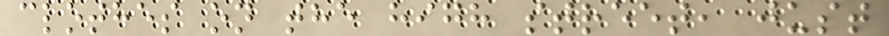clothes on the high street, just
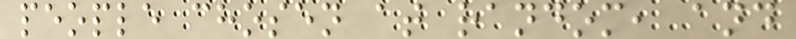people chosen at random, and
